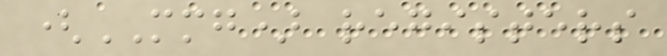(MMG) registers
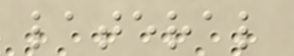lateral
